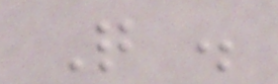Q .
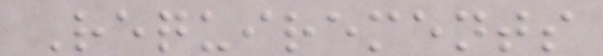Requirements
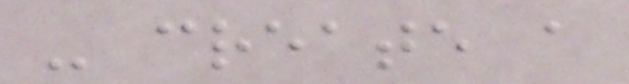- create a
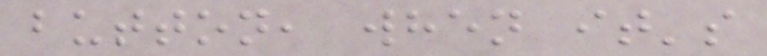button, when it's
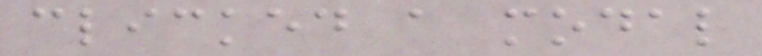clicked a modal
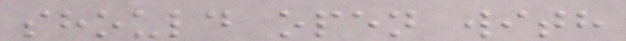should open with
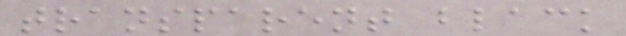transparent black
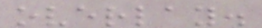overlay.
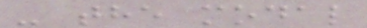- the modal
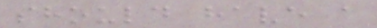should have a
